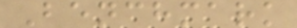Benchmark
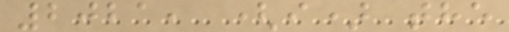2021, (i) the
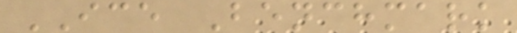ICE Benchmark
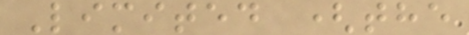Limited (the
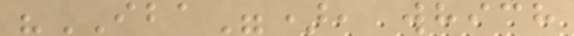"IBA"), which
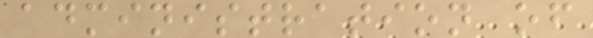administration of
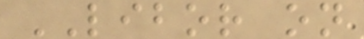LIBOR on
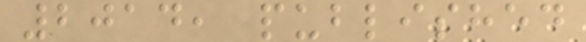2014, published
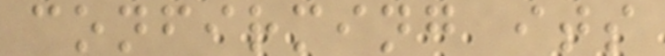confirming its
